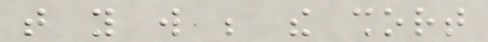that you will be the short
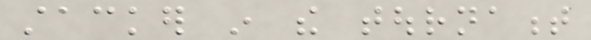stacker in the tournament
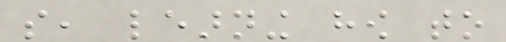so, learning how to
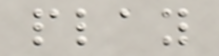play
